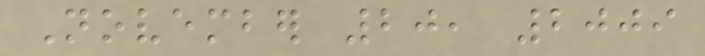November 20, 2009
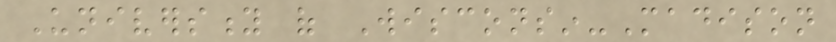University of Wisconsin-Madison
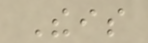Theis
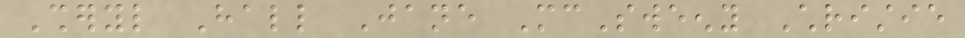Sheryl Hall Jane McSweeny Christie
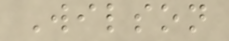Wilson
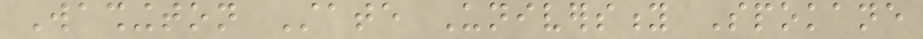Washington State University Spokane
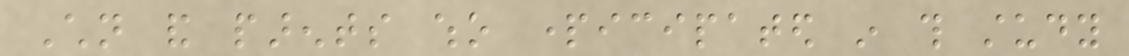Children and parents who participated in this study
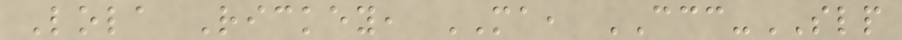Lola Rickey, MA, CCC-SLP
